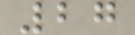27
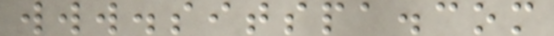www.sitspa.com
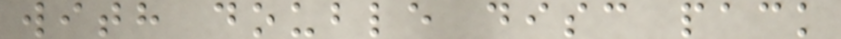with double disc pack
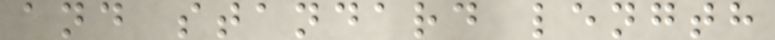and standard length
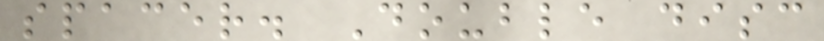spacer. Double disc
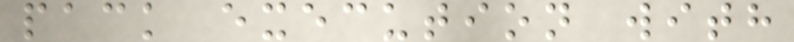pack execution with
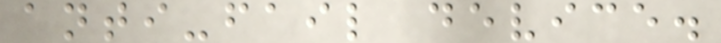anti-fail device.
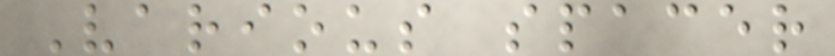Various spacer
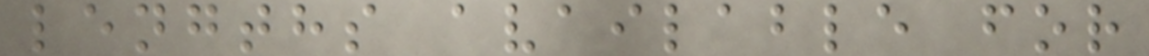lengths available for
